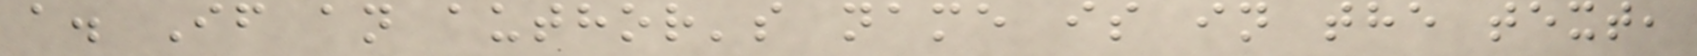a. If an author's name is in the text,
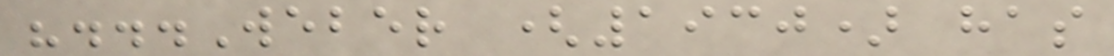"...Weber (1930) has
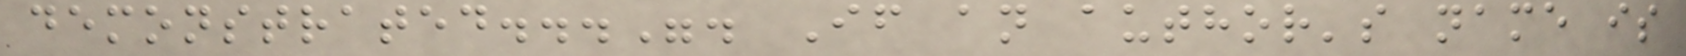demonstrated...". If an author's name is
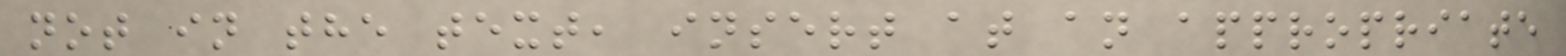not in the text, insert at an appropriate
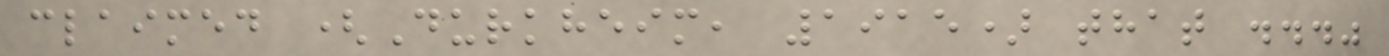claimed (Durkheim, 1915) that ..."
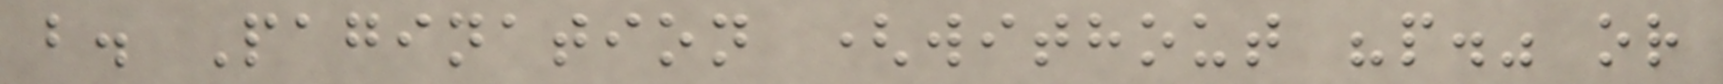b. Pagination (without "p." or
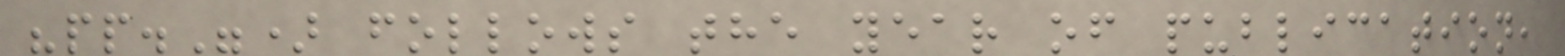"pp.") follows the year of publication,
